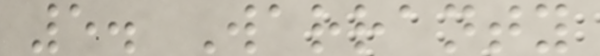5. Warranty
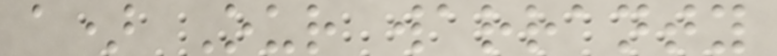a) Our warranty
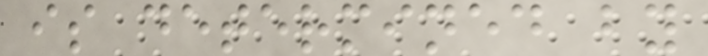is determined by
